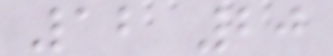12 20
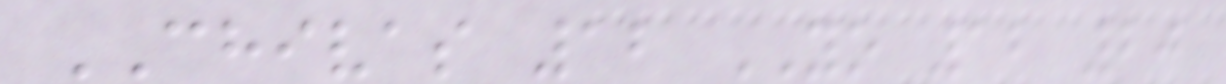CHIVAS 12 YO 12 20
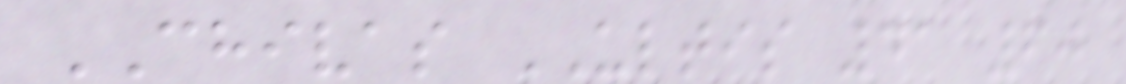CHIVAS ULTIS 41 60
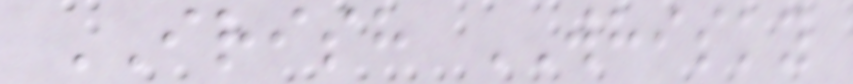IRISH WHISKY
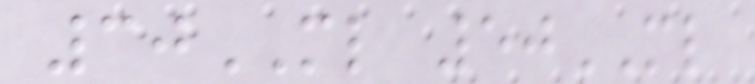30ML 50ML
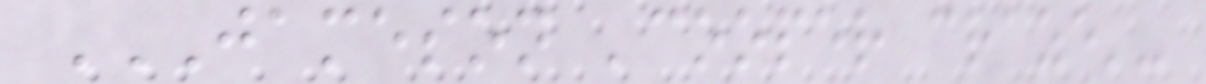JAMESON 'COOPER CRAZE'-
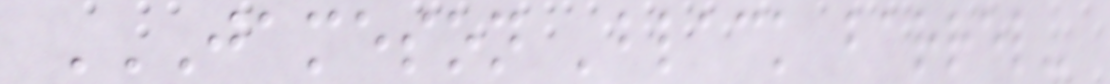JAMESON 'BLACK BARREL-
